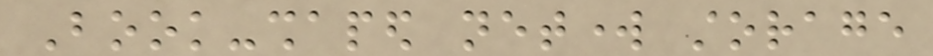Book-shaped network storage
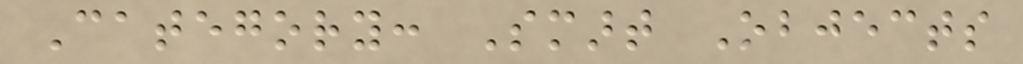Category: Smart Objects
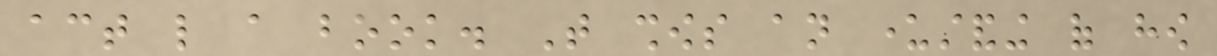act like a book. That shows an understanding of how
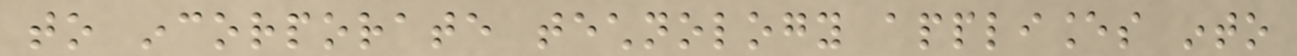to incorporate technology appliances into
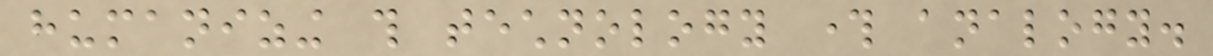humanizing this technology through analogy.
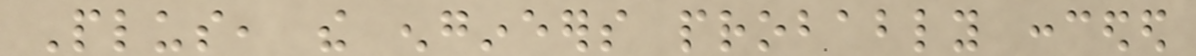Plus, the engineers probably conceded
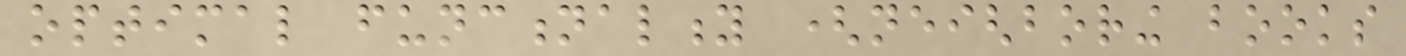optimal functionality (neighboring books
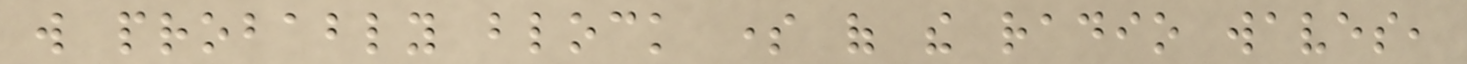will probably block some of the radio waves,
